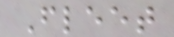Fleet
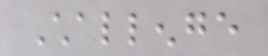Challenge
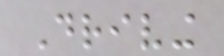Driving
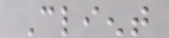Client
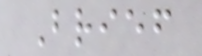Brief
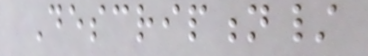Description/
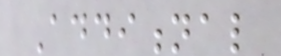Additional
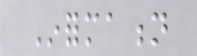Information
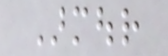Armour
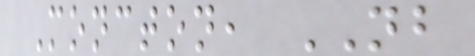Moncton, NB
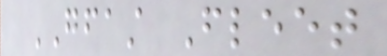GFAST Fleet
